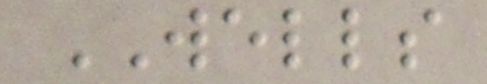WELLS
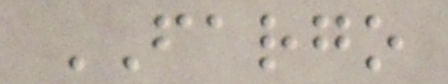FARGO
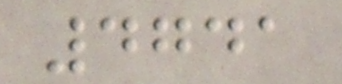4741
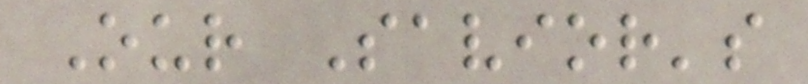Our Savior's
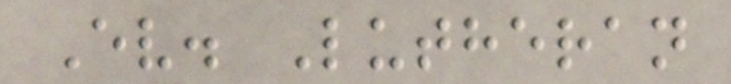Ev. Lutheran
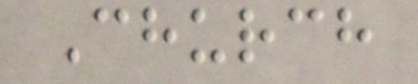Church
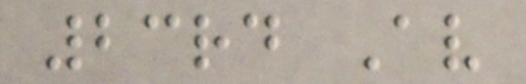23rd Av
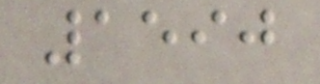1590
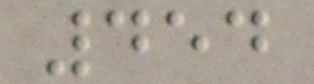454
